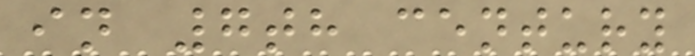in 7th century
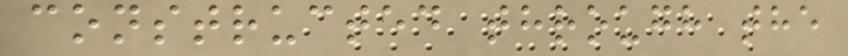constructed through the
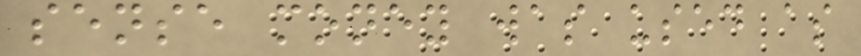sense money was used as
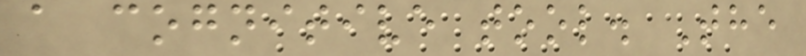a cognitive tool. The
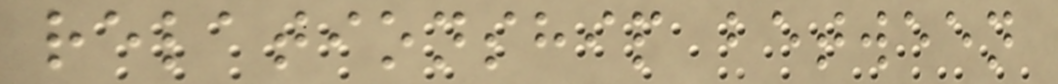relationship between
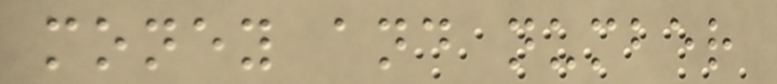money and number
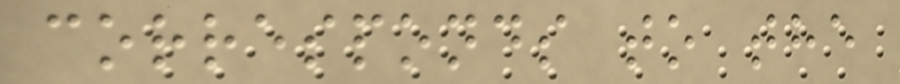corresponds to the
